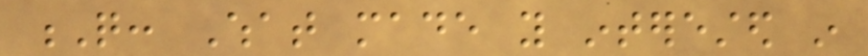Q: What made you interested in
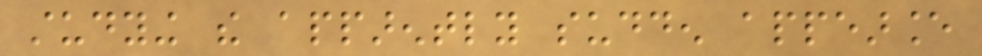studying the apparently sudden appearance
